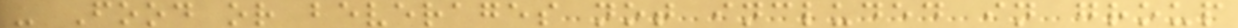- Food or beverages not included in group
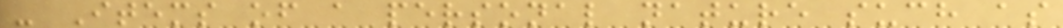- Items of a personal nature such as
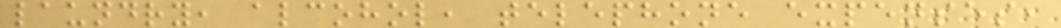laundry, alcohol, telephone expenses,
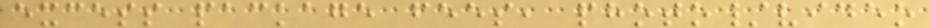excess package fees, photo/video
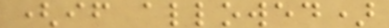(if allowed)
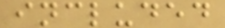included
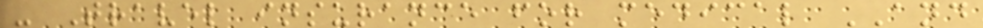- Travel insurance for medical AND
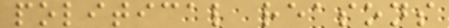political reasons
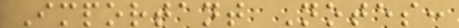Important Notes:
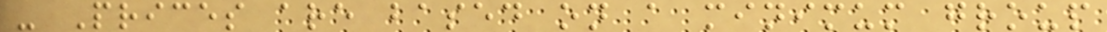- Prices are based on a minimum group
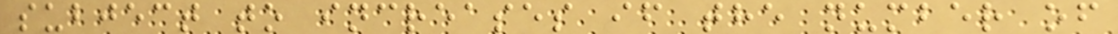subject to increases if the number of
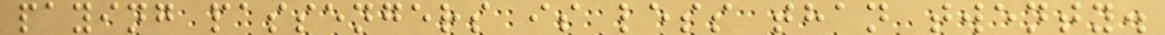paying passengers is less than twenty.
